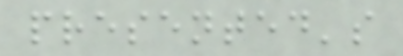presented's
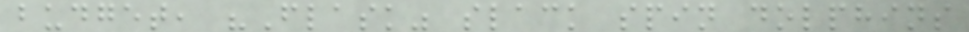budget, "Flask" slack spin dolphins
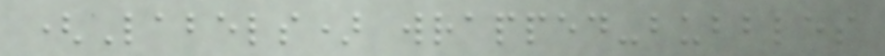(Labels) wrapped-bubbles
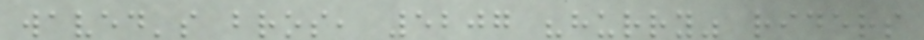waved's bros, 5207 "hurry" riders
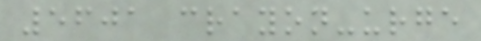5601 crayon-urge
